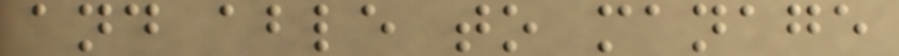and able to manage
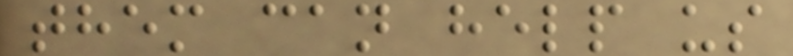them can help us
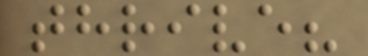thrive?
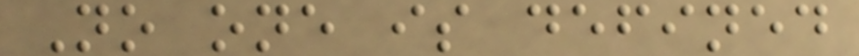No one is defined
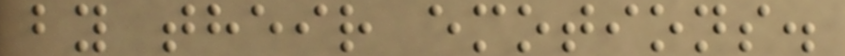by their emotions.
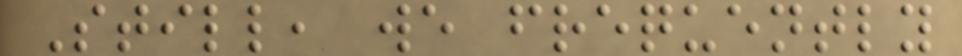Still, we frequently
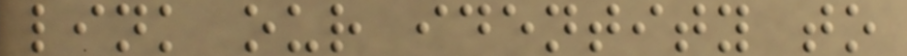link our identity to
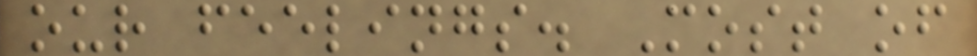our feelings. Most of
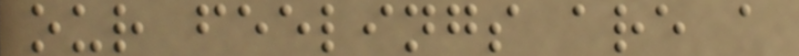our feelings are a
